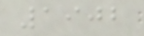1902
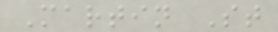Martin St
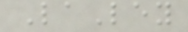LaLey
